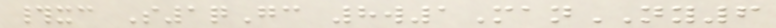#xc S1qGc 8w1ManNY6
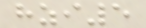hzi5
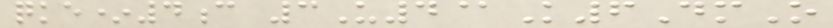qke*4c 3U4@K6DmO
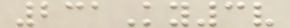231Ky3v
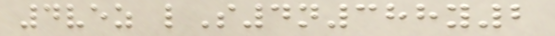4vez lS4n388y2
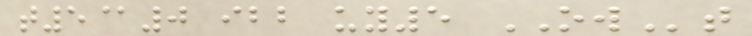t5@0 ibb uy5 OWt
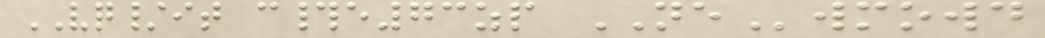VQ/it c#e73zp NEwmowd
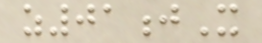z01jX
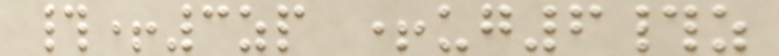#+3zp +ug6#z
